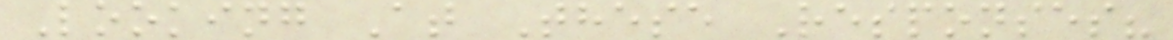Looking At These Responses?
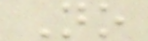No
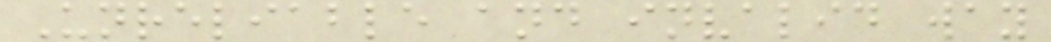Unreliable and invalid way
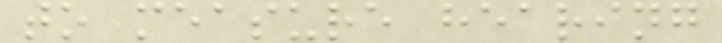to measure hearing
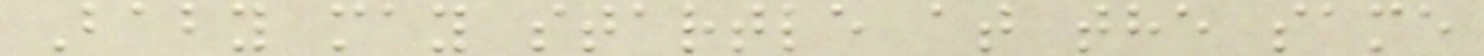Baby may startle at the same
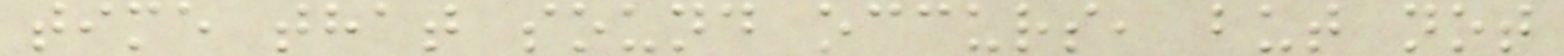time that sound occurs, but not
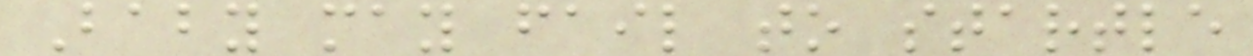Baby may fail to startle
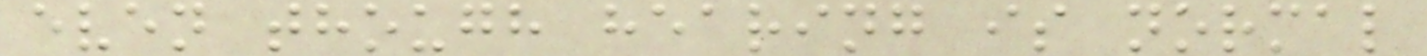even though hearing is normal
